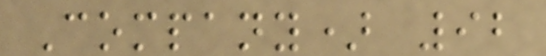Company) 92
